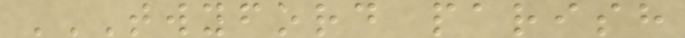TWYFORD PARISH
